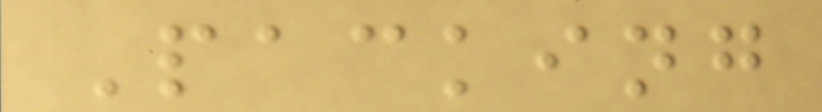Packing
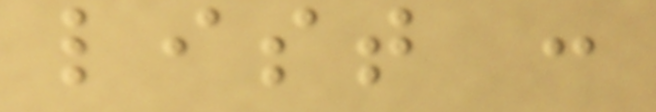list :
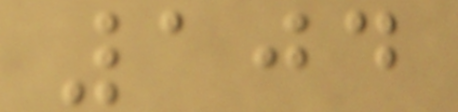104
